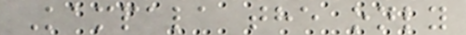Kampala the only
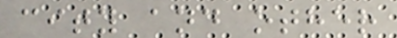city and other
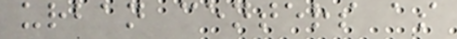urban centers as
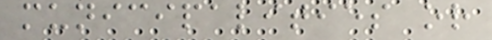municipalities or
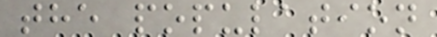the population
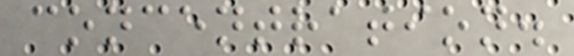concentration.
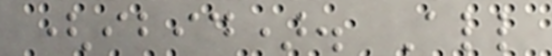(ibid). All
